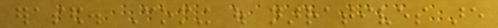erased. Coming out narratives are
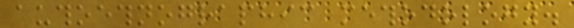authoethnographic methodology.
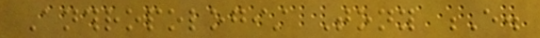Anthropologist Tony E.
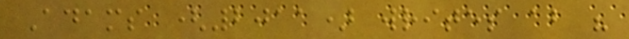Adams (2011) writes about his
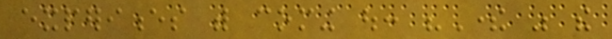experiences with coming out: "There was the
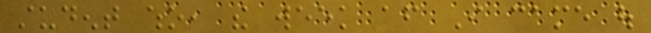student who, the week after I came out
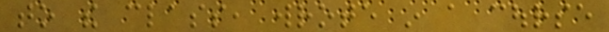to the class, wrote in a course
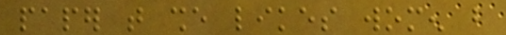paper that she likes women but
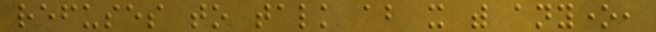refuses to talk about it with anyone,
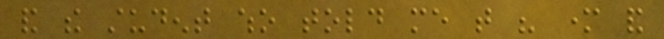and the student who told me that his mother and
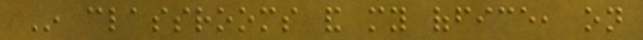In classrooms and my office, on
